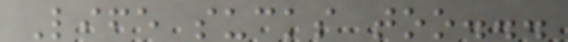Life sucks too...
